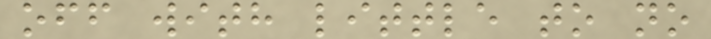off with little to no
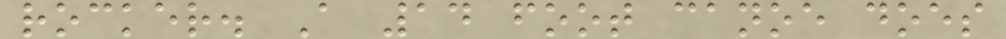rocker. A 14 foot canoe does
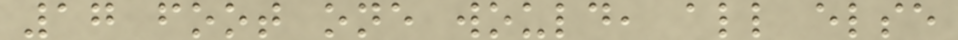17 foot one would, all else
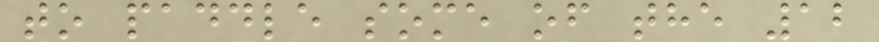to paddle some of the 12
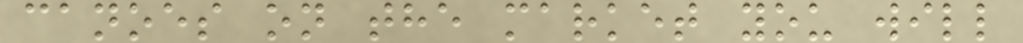canoes on the market you will
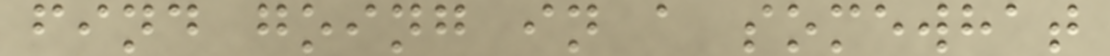find going in a somewhat
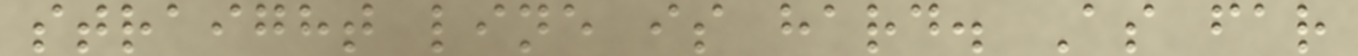straight line is hard. As far
